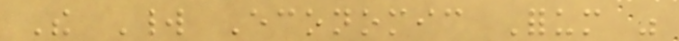The World Economic Forum was
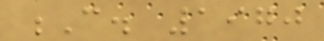C. 1970
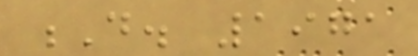D. 1971
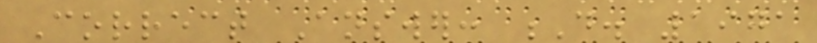Correct Answer: D. 1971
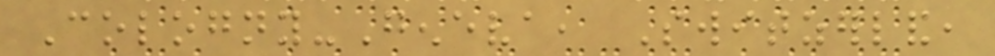Cologny-Geneva, Switzerland,
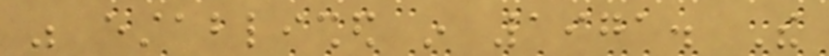was established in 1971. The
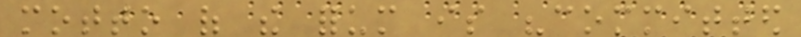motto of the forum is "committed
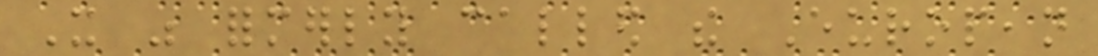It was formerly called the European
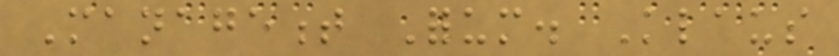Management Forum. Klaus
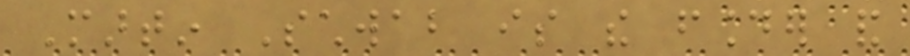Martin Schwab is the founder and
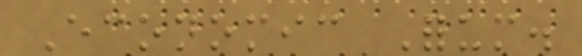Economic Forum.
